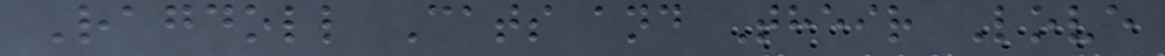Ragdoll Cats and Their Love
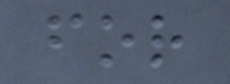for
